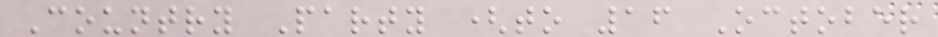Country Party (to 16 October
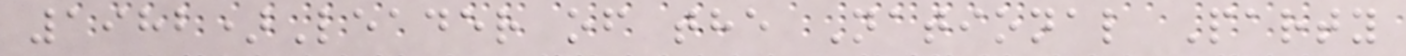1982)Leader of the National Party
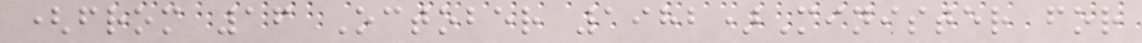(from 16 October 1982)Minister for
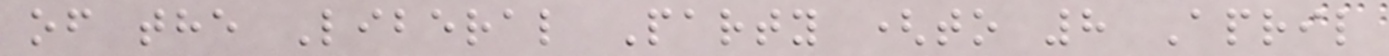of the Liberal Party (to 8 April
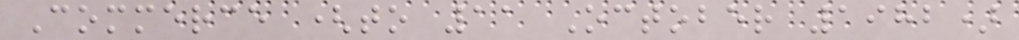Commerce (to 11 October 1982)
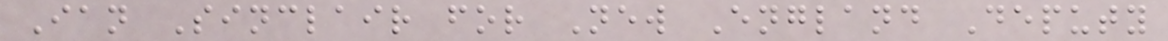Ian Sinclair for New England Deputy
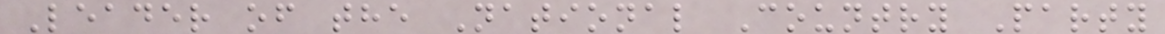Leader of the National Country Party
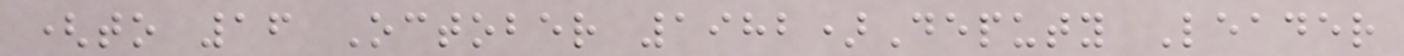(to 16 October 1982)Deputy Leader
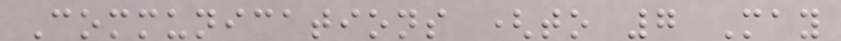Communications (to 7 May
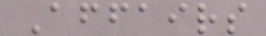Affairs
